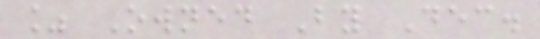% Owned By Dec.
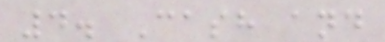4. Cash and
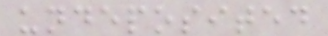undeposited
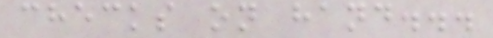checks on hand...
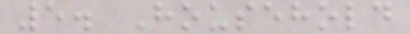5. Household
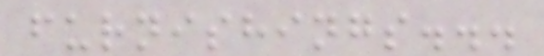furnishings...
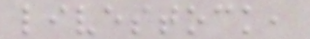livestock,
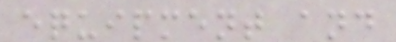equipment and
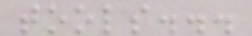tools...
